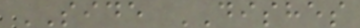SIDE DISHES
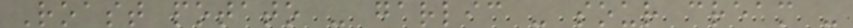Roast potato - garlic - sour cream -
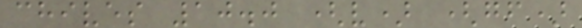chives 10.0 (v) (gf)
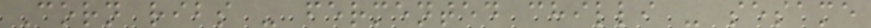Corn ribs - fermented chilli - sesame
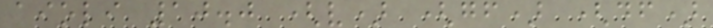aioli 10.0 (v) (gf) (df)
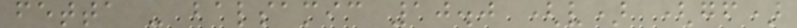fetta - balsamic 10.0 (v) (gf)
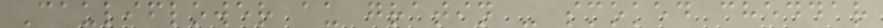Cauliflower au gratin - smoked cheddar
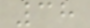38
